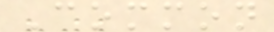Common
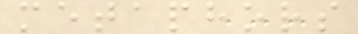metaphors
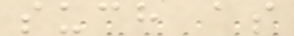such as
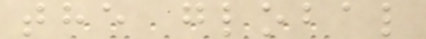the global
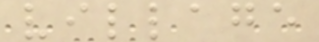village
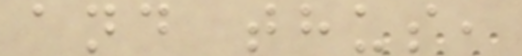and thus,
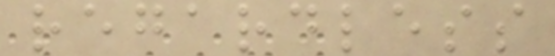regardless
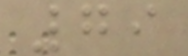79
